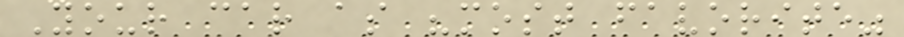Your car as "most favorite"
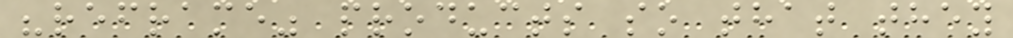"reframe" products so that they
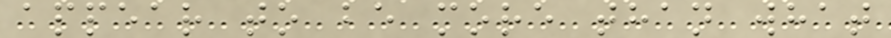appear to be more than what
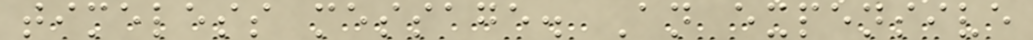timeless message. An expensive
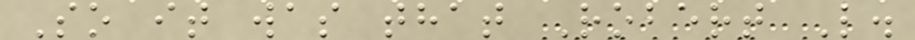So it was that Robert L.
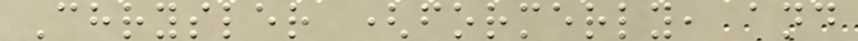Chrysler (formerly, and
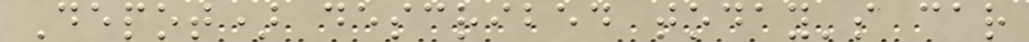Depot) described today's car
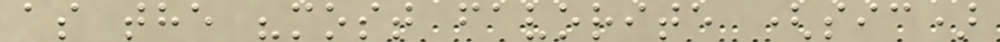as the "most favorite (sic)
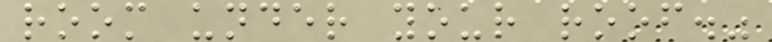room under your roof."
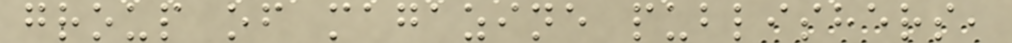group of magazine publishers,
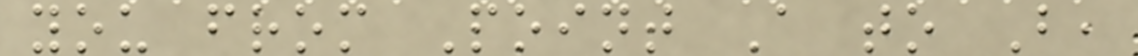you from Point A to B,
